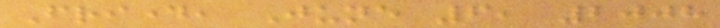Friday, June 6, 2008
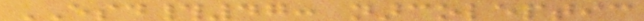ESD#47: narcoleptic
